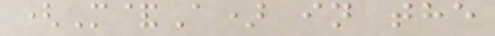(M&A) in the
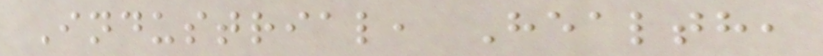Industrial, Health,
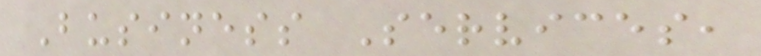Business Services,
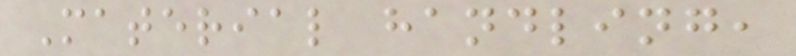Material handling,
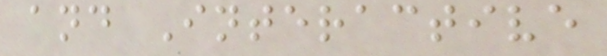and Interactive
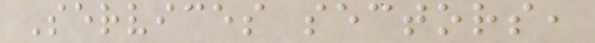Services sectors,
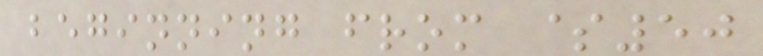beginning from $50
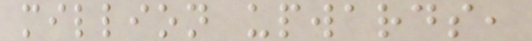million upwards,
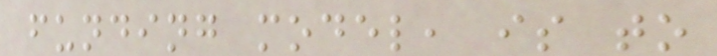funding model, is to
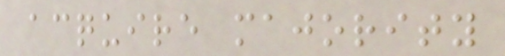acquire majority
